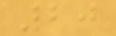20
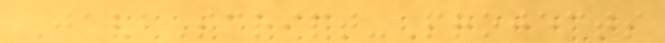JavaScript-Projects
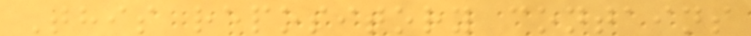This repository contains
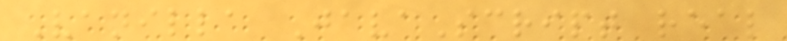Vanilla JavaScript real
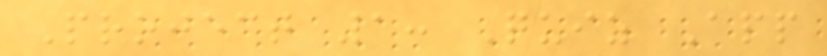Project 1: Quiz App
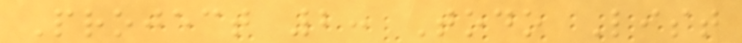Project 2: Todo List
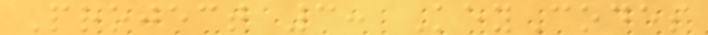Project 3: KeyCodes
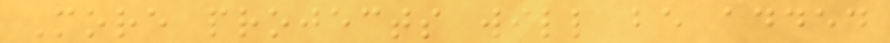More projects will be added
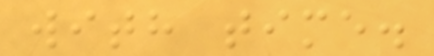with time.
